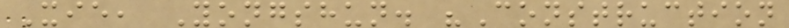Xie, Yongshun. "Construction
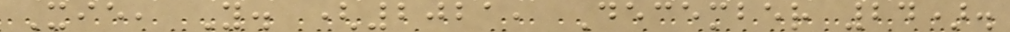Xie, Y. (2021, December 24).
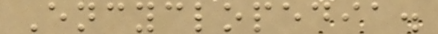Encyclopedia.
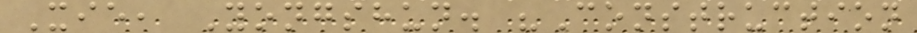Xie, Yongshun. "Construction
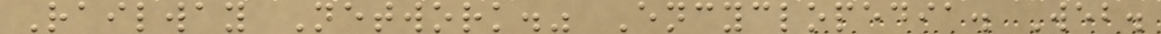Railway Network." Encyclopedia. Web.
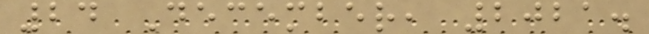24 December, 2021.
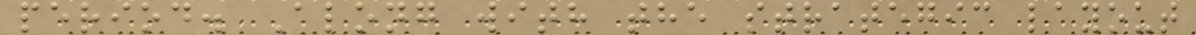period. Along with the strategic layout
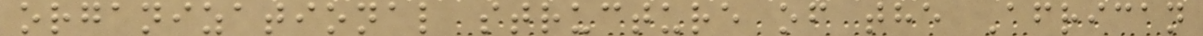organizational structure of the African
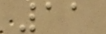11
